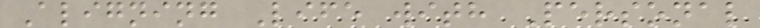Aligning Life with Personal
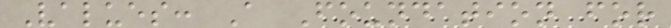Values: A Foundation for
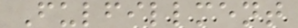Fulfillment
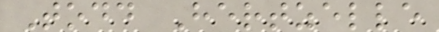Todd Hertzelle
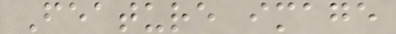Feature image
